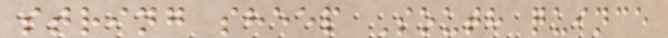string sheep South quince
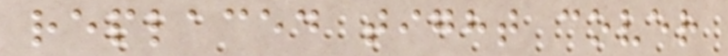replaced tight cover
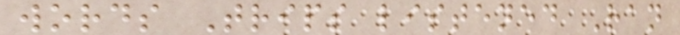words Trips listened Ran
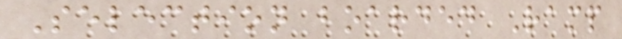Selection boarded Ramp
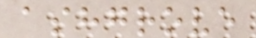ashgrove
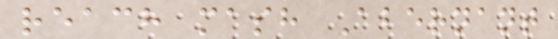reach mash Abernant
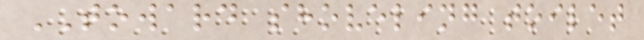TOWARD shoveling toilet
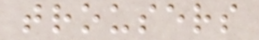trousers
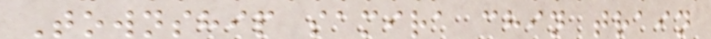Township samira chin train
